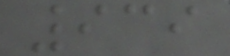939
